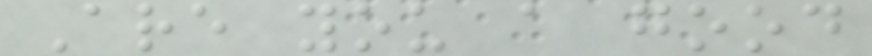Are you a good
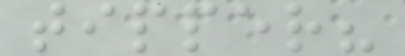tipper?
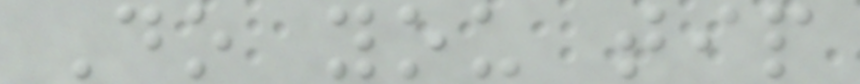Do you tip
